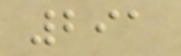291
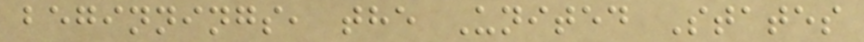beginnings, the United States
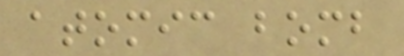atomic bomb
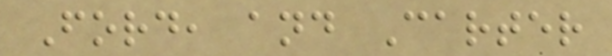Ford, and Carter
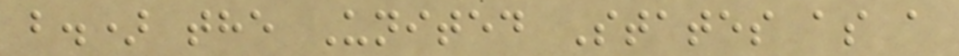b.) the United States as a
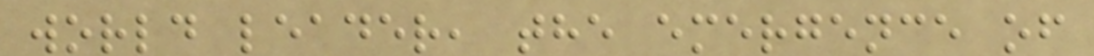world leader, the emergence of
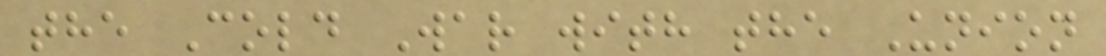the Cold War with the Union
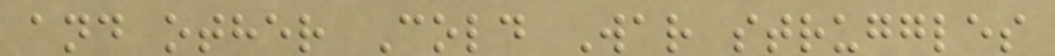and other Cold War struggles
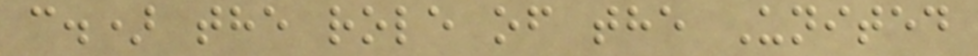c.) the role of the United
